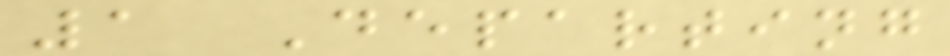1 Departing
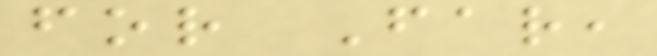for Far,
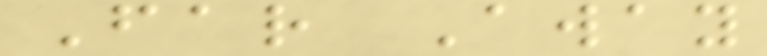Far Away
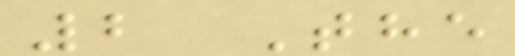2 The
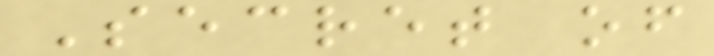Secret of
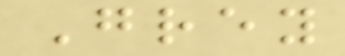Grey
